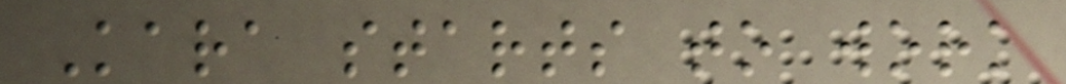Kara starts to work
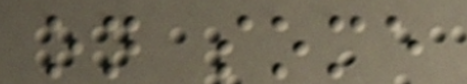on some
